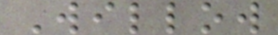Willow
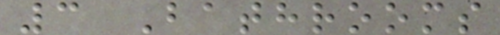3 Bathrooms
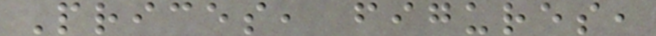Prices, figures,
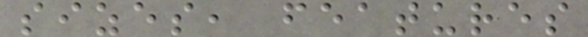sizes, features
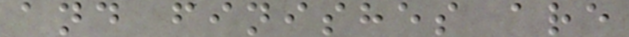and finishes are
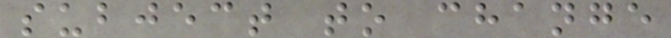subject to change
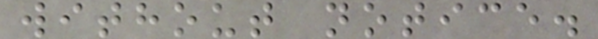without notice.
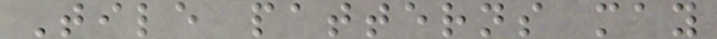Tile patterns may
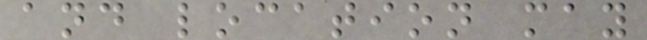and location may
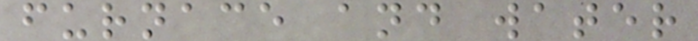furnace and water
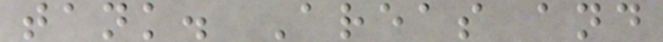tank. Areas and
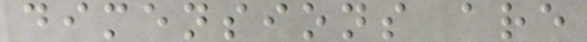dimensions are
